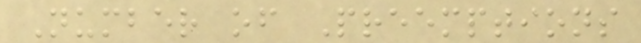Number of Preemptions
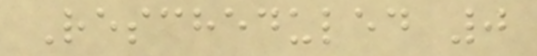Rescheduled 0
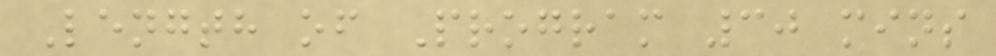Length of Program 30 mins
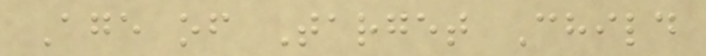Age of Target Child
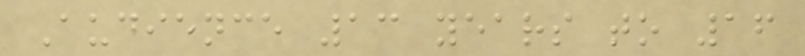Audience 13 years to 16
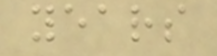years
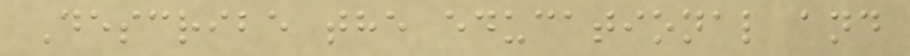Describe the educational and
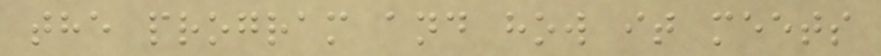the program and how it meets
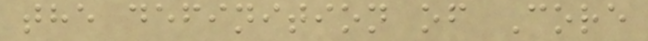the definition of Core
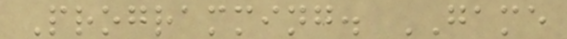Programming. GAME
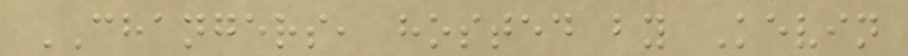CHANGERS, hosted by Kevin
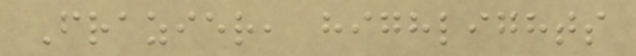Frazier, highlights
